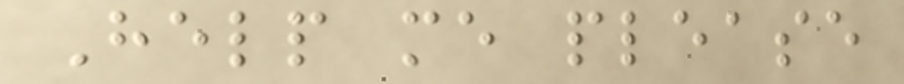Help me please
